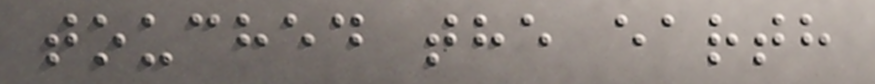touched the earth
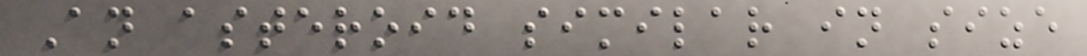An asteroid similar in size
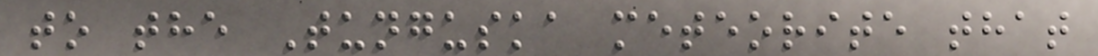to the Tunguska meteorite that
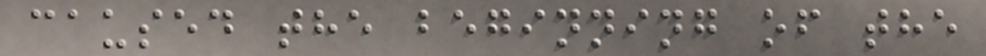caused the beginning of the
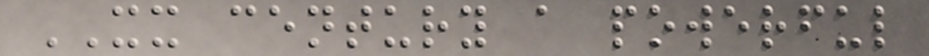XX century a powerful
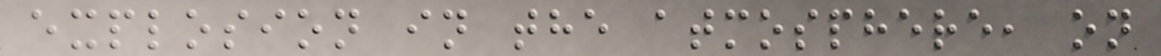explosion in the atmosphere, on
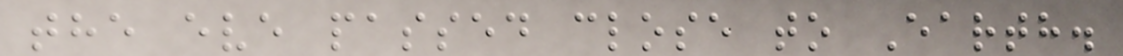the eve passed close to Earth.
